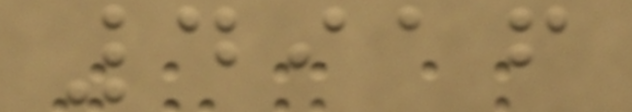4916
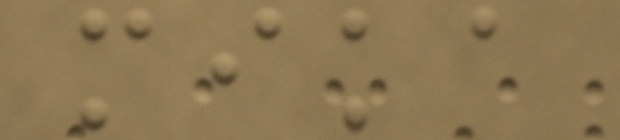mika
